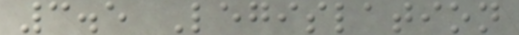3.5 Legislation
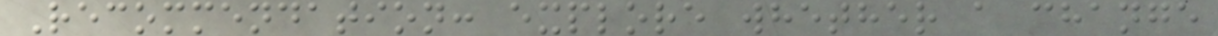Recommendation: explore whether a change
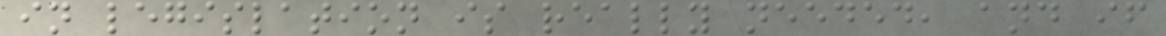in legislation is really needed, and if
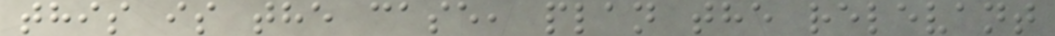this is the case, plan the relevant
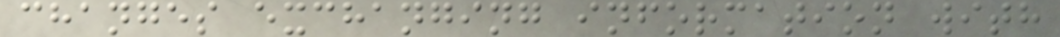changes exchanging information with
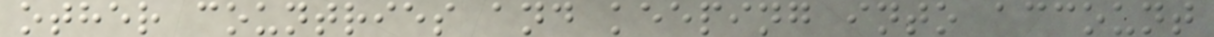other countries and keeping into account
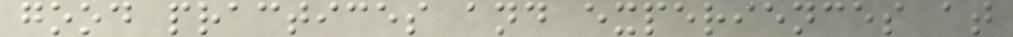good practices and experiences at
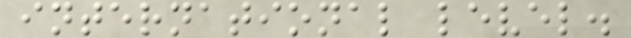international level.
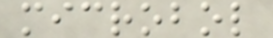microbol
